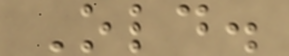Old.
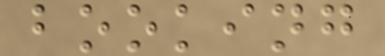booking
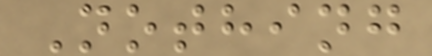Nothing
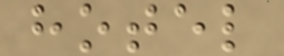hotel
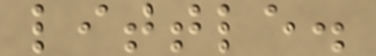little.
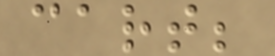cart;
